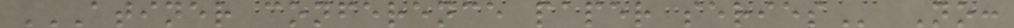ATINER CONFERENCE PAPER SERIES No:
